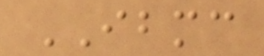IBMC
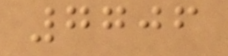7706
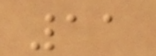11
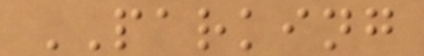PARKING
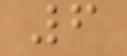6
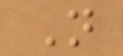N
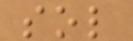sol
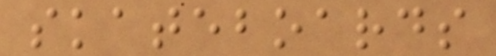skateboards
